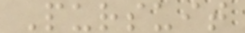Pursuit
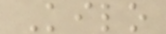Kilo
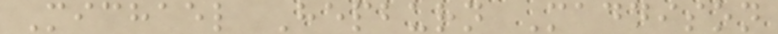Michael Hepburn Maddison
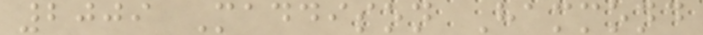2009 Maddison Hammond
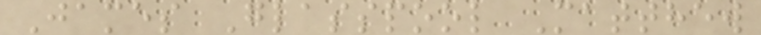James Glasspool Matthew
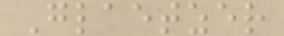Glaetzer
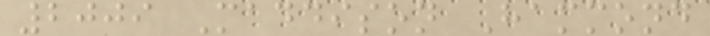2009 Maddison Hammond
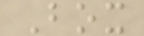Box
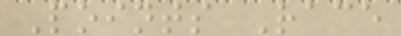Points Race
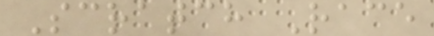Scratch Race
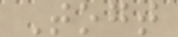Togt
